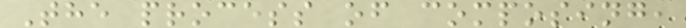The process of composing,
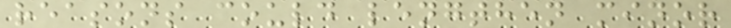reasons could lengthen minor
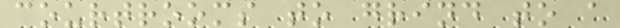courtrooms to grind to a
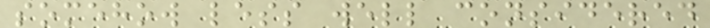somehow less well considered
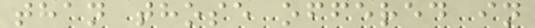than those offered in
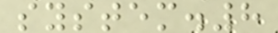system.8
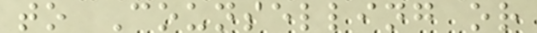to Counselling or
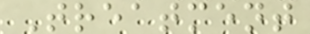Treatment
